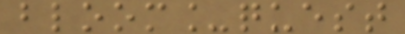bloom_quest
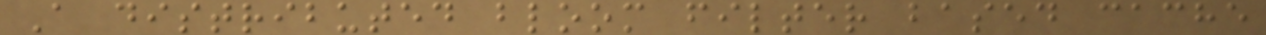A distributed bloom filter based cache
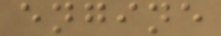engine
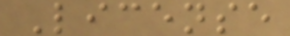License
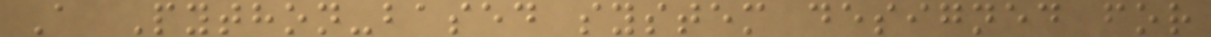A Python-based system designed for
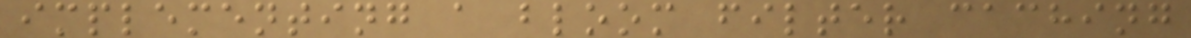implementing a bloom filter caching
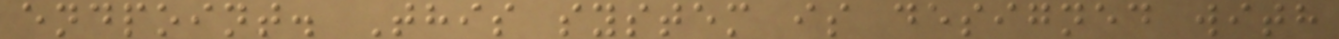endpoint. This system is designed with
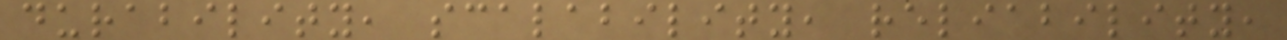durability, scalability, reliability,
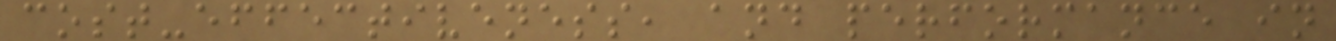cost-effectiveness, and performance in
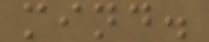mind.
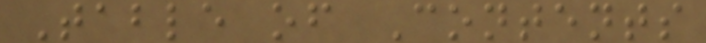Table of Contents
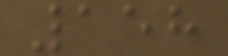158
